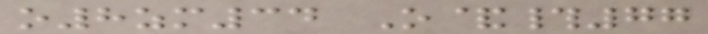o8zm34 O&#77
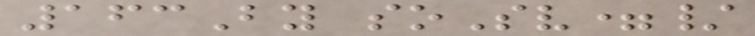163By soSv=/
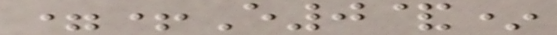=+E0&*
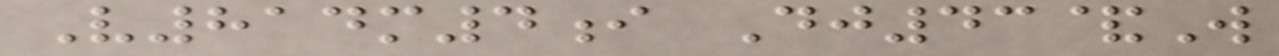V814m4i Dj43&W
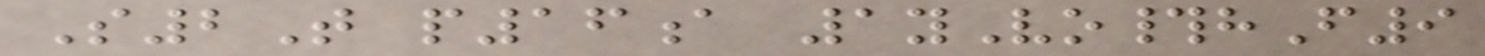S2T p16a 1yVo#hF9
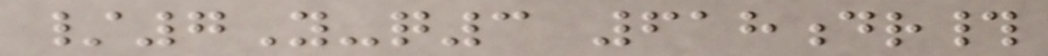/7Y-q3 618dr#
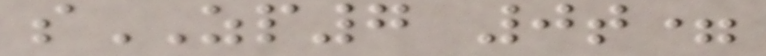sZP7 0t=
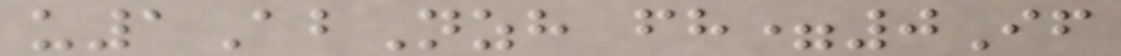u1AbNzh fh=0If
